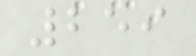259
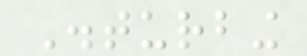Disturbing
